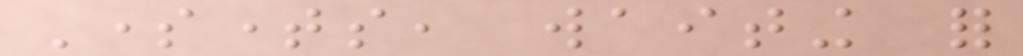Sometimes, waiting for
